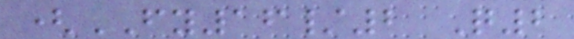(FY16/2 Q2
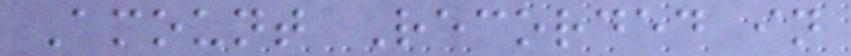Amount Recorded in
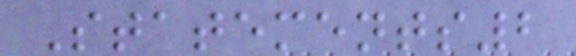Statements2
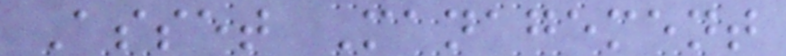Asset Management
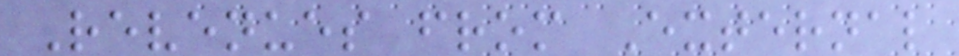Revenues from External
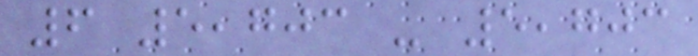6 5,703 - 5,703
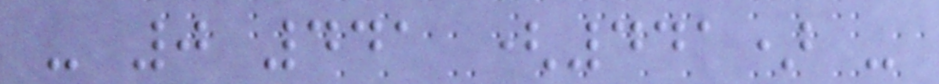- 0 441 (441) -
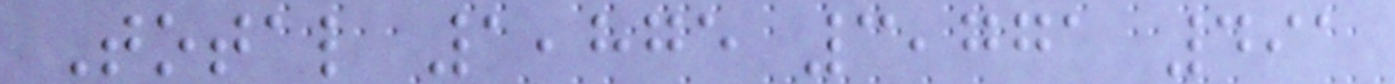Total 1,875 3,771 491
